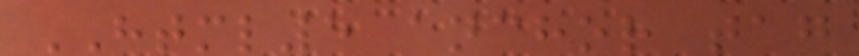HTML5 anchor tag
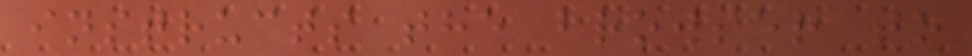instructs the browser to
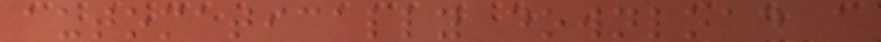automatically download a
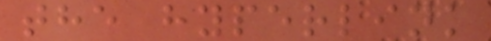the hyperlink
